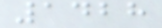1428
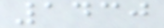1430
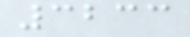3233
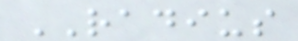RADIUS
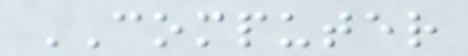COMPUTER
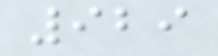929
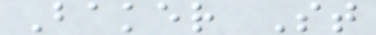Baker St
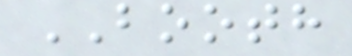BOOTH
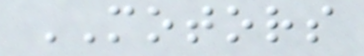MOTORS
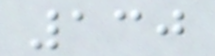130
